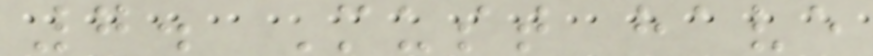7. Must have
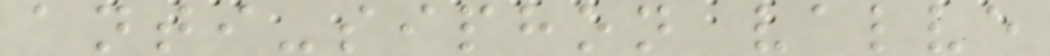anti-siphon valve
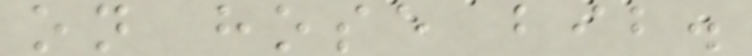on hose bib.
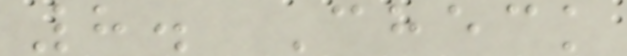8. Check
